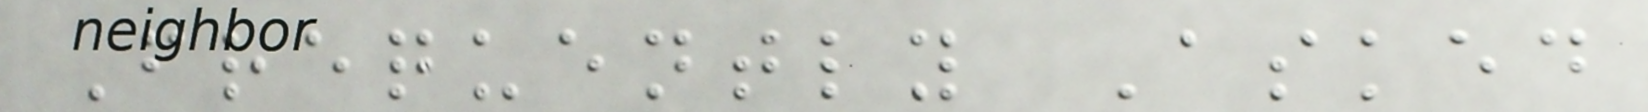Frequently Asked
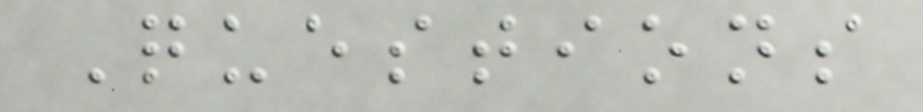Questions
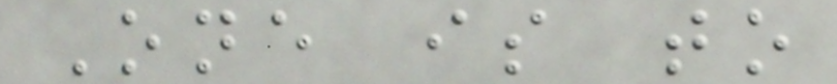One is to
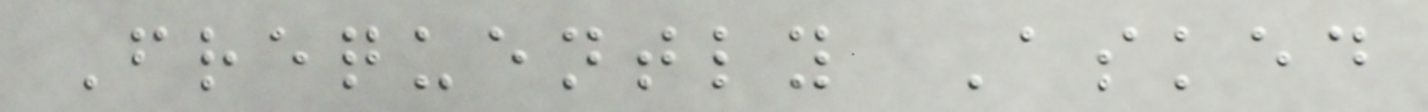Frequently Asked
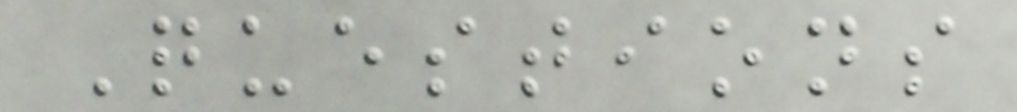Questions
